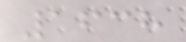1638
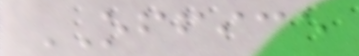OFFICE
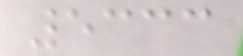5333
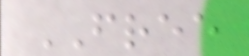FREE
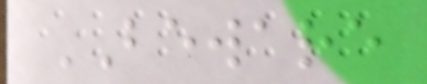BEWARE
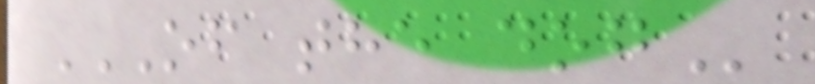OF THE DOG
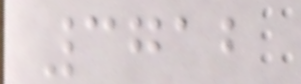3712
